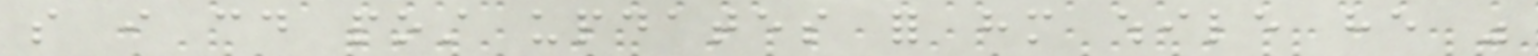so i could post updates for him while he was
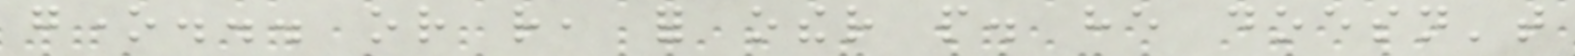gone... or rather, for other people. he doesn't
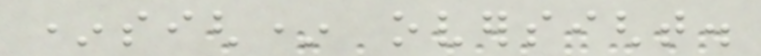*sigh* oversight.
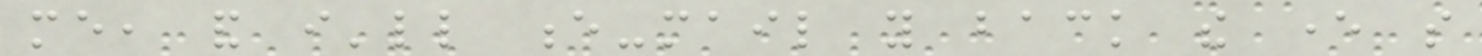me, and i'll e-mail you back the ever so
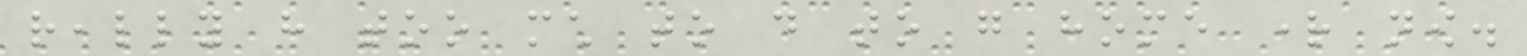really have too much to do to go home right now.
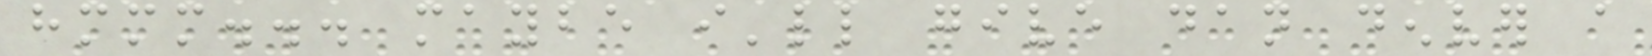hmmm... maybe i'll give dan denver a
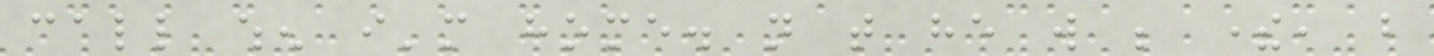call when i'm home. not that he will be there, but
